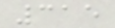315
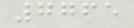7765
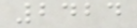2424
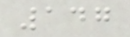147
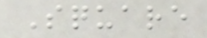Square
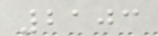2103
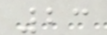23
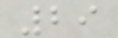29
